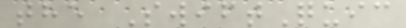the SwiftQuic
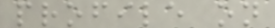profile on
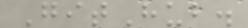GitHub.
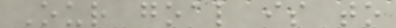Our goal is to
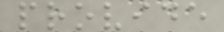provide
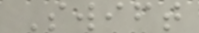Swift
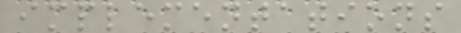implementations
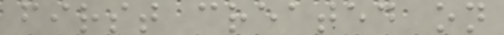first created on
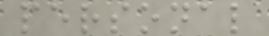personal
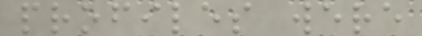profiles were
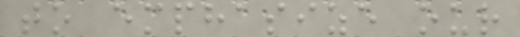to emphasize our
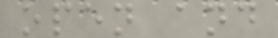open and
